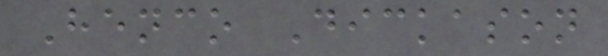Henco Dickason
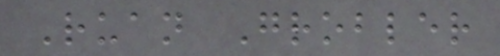Ruan Grobler
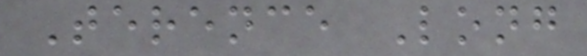Terence Long
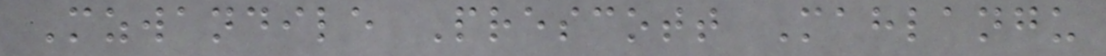Mzwandile Prescott Mahlangu
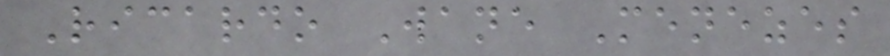Ricardo Wane Menezes
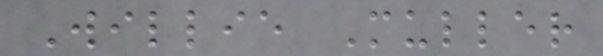Willie Muller
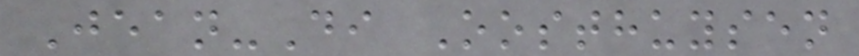Jean-Di Oosthuysen
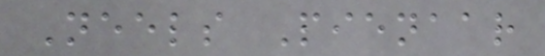Neels Pienaar
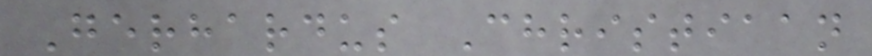Gerhardus Christiaan
